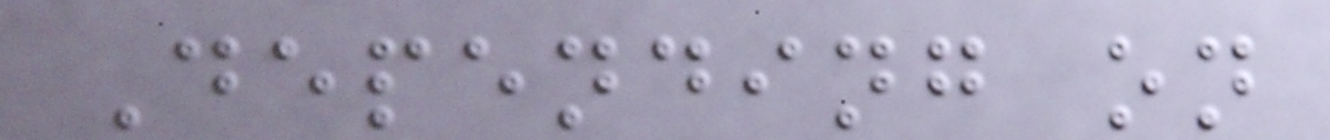Depending on
